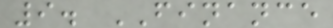9. FINANCE
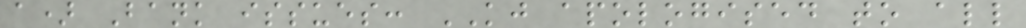a) Bank issues: KJ apologised to all
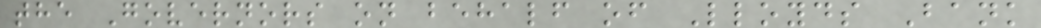the Governors on behalf of Lloyds Bank
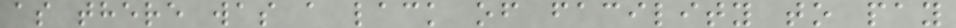as there was a lack of facility to pay
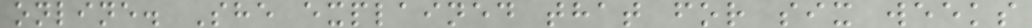online. She explained that for six weeks
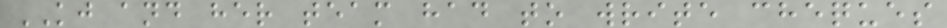KJ and her team had to write cheques
